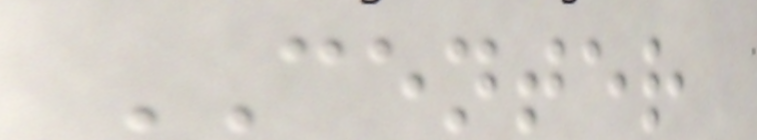CENTER
